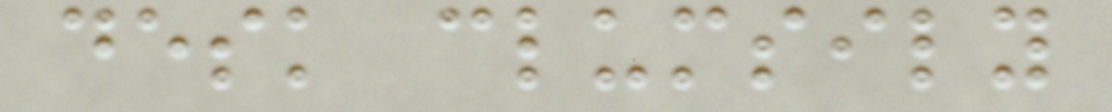desk clumsily
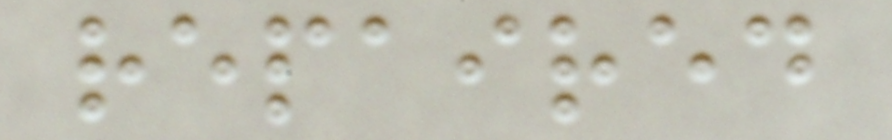repaired
